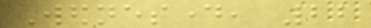Wednesday, 22
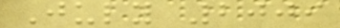July 2009
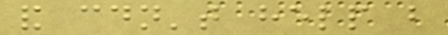and couldn't help but
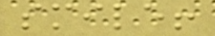smile!
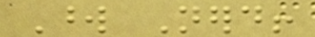Word Nerd!
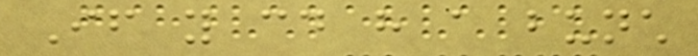If you could have a bunch
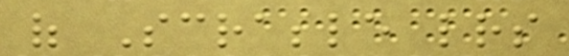of Scrabble letters
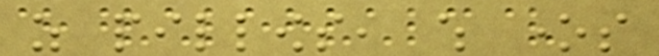as pillows, which ones
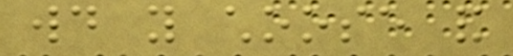would you choose and
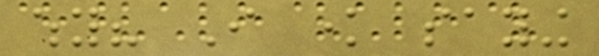why? I know saying
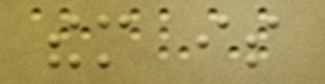them is
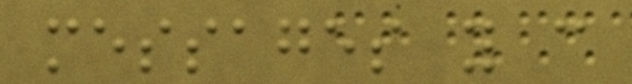messages you can
